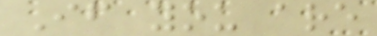If you are
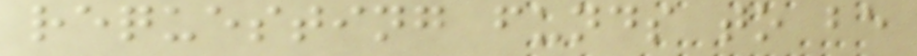requesting funds to be
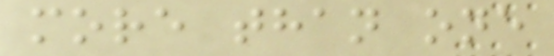more than one
